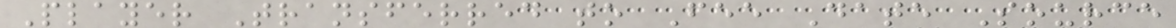Player Transferred to Fee Date Source
